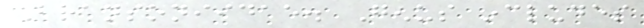Bransoniidae. Genus includes
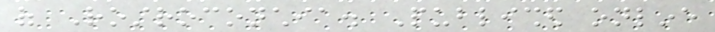of Rostroconchia. Published online
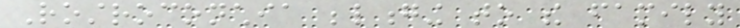Rostroconchia belonging to the family
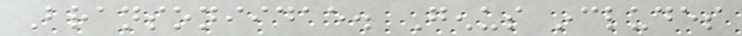Bransoniidae. Genus includes
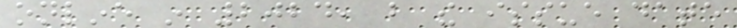online in 2024, but the issue date
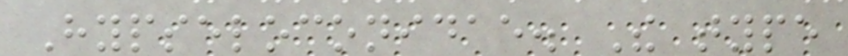Hypseloconidae. The type
